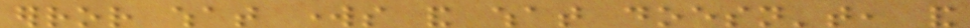error what works and what doesn't, and
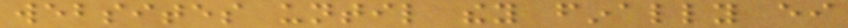websites until they finally either
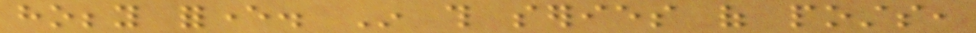hobby forever. In this series of posts,
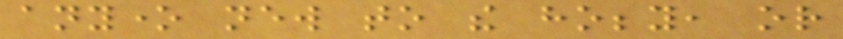anyone new to the hobby, or
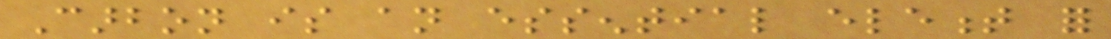Carbon is an essential element for
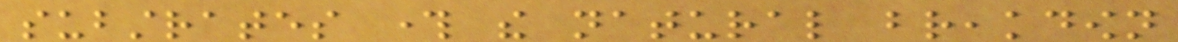substrates through the natural breakdown
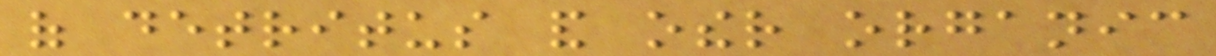of detritus and other organic
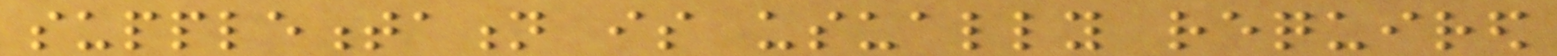supplementation is usually required
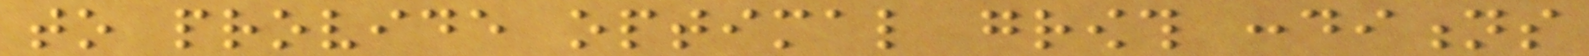to provide optimal growth conditions
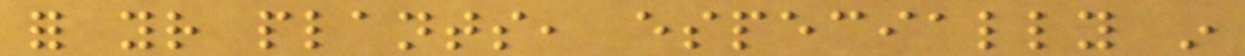for your plants, especially in
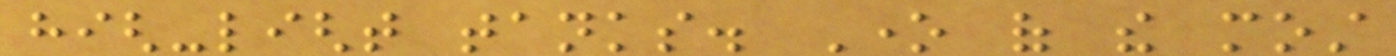high-light tanks. One of the most
